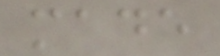made
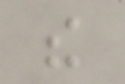the
